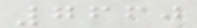7660
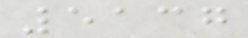5137
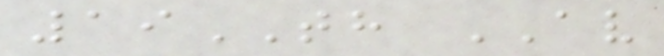19TH AV
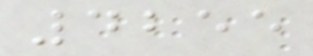4255
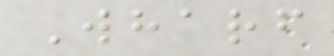Wharf
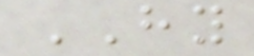HY
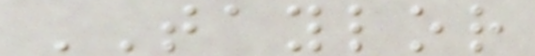TAYLOR
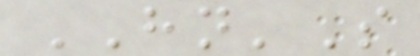HN'S
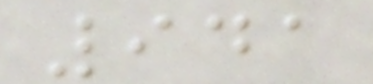941
